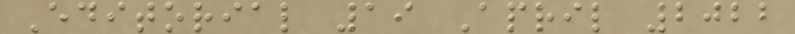Editorial 19 April 2022
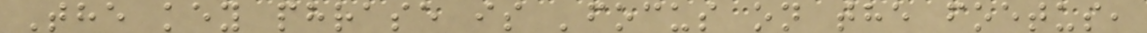The key phrase is 'focus on the foetus,
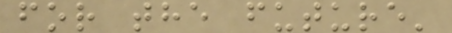for the future'
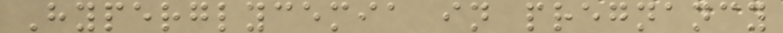Hyperglycemia in pregnancy
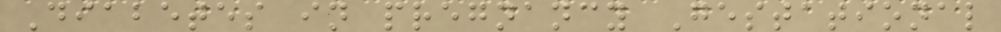Diabetes in pregnancy Gestational
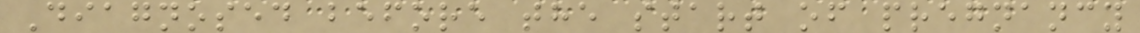Diagnosed before the start of pregnancy
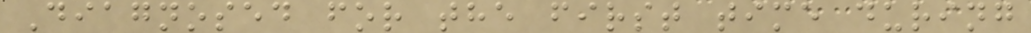Diagnosed for the first time during
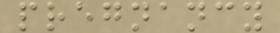pregnancy
